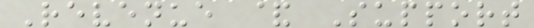Revenue & Support
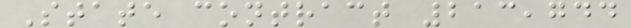State contract 213,744
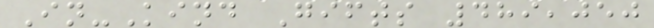In-Kind Gifts 489,050
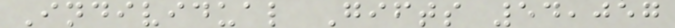Individual Gifts 54,057
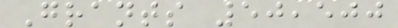Grants 50,500
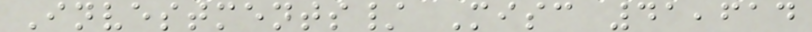Investments/ Misc 41,614
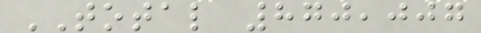TOTAL 870,007
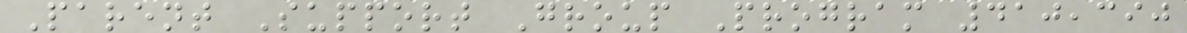Parent Support Group Program 410,390
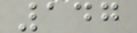147
